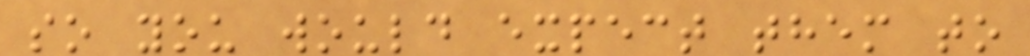so you would expect them to
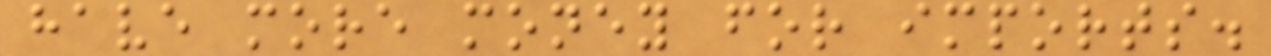have more money for imports.
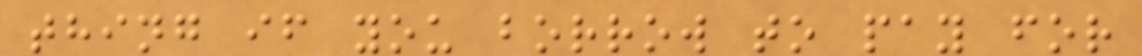thing if you borrow to pay for
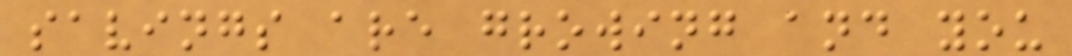savings are growing and you
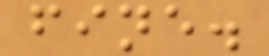fine.
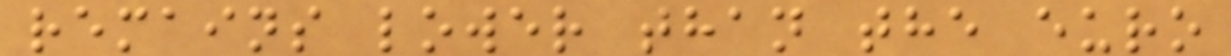remains lower than the euro
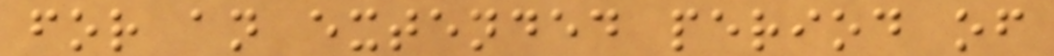for an extended period of
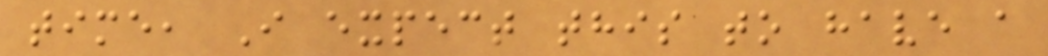time, I expect this to have a
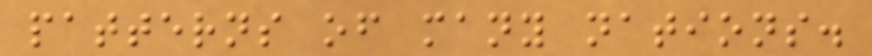patterns of many nations.
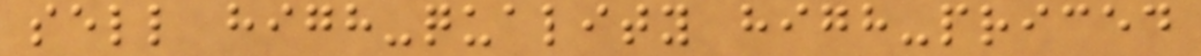sell high-quality high-priced
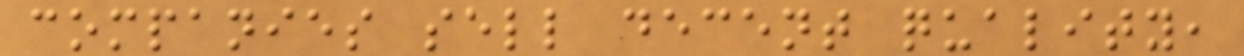companies sell decent quality,
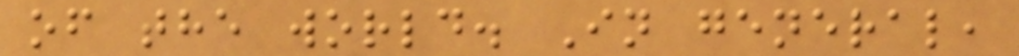of the world. In general,
